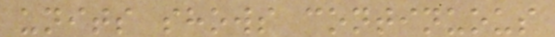units shows continuous
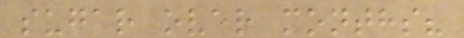sugar over months?
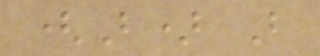(B) B
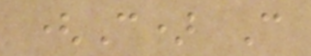(C) C
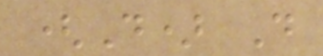(D) D
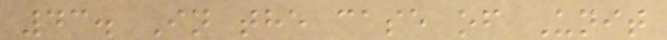43. In the case of Unit
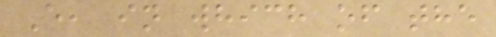E, in which of the
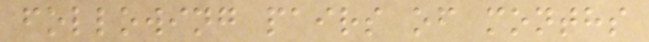following pairs of months
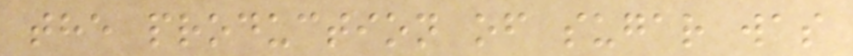the production of sugar was
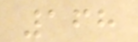168
